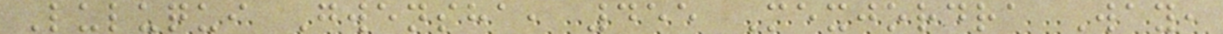Luluqui Gwensha, 455 Mexjordra Way,
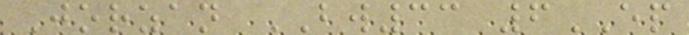Jorzan BW33 6EP
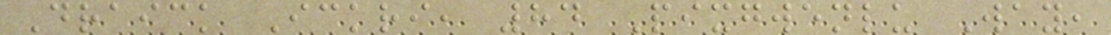Draick Ickri, 84 Pixgwenlu Way,
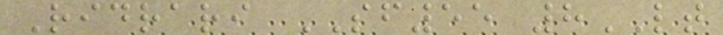Ridrari SF55 8LT
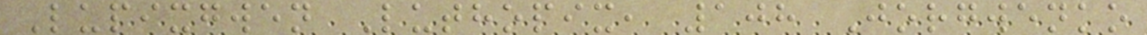Lupixgwen Luthopix, 108 Jorgwenko
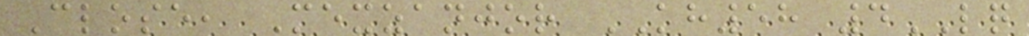Close, Mexzanjor KH58 4LQ
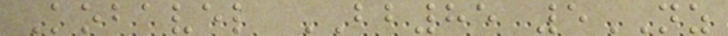Kobavel BB85 5NZ
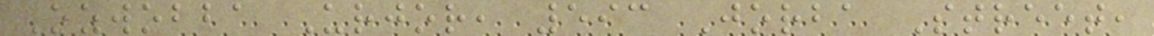Ozwobba Urjor, 593 Jorba Street,
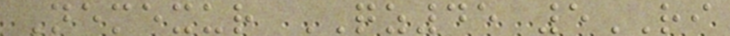Nemexur QZ45 5RI
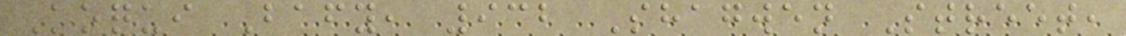Koqui Bafy, 932 Shagwen Street,
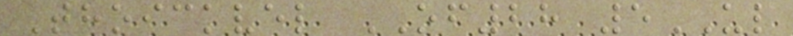Thoickvel OF28 5UL
